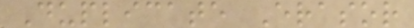Duplicate Erasor
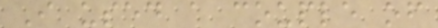I used a couple of
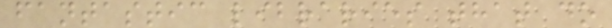fantastic libraries that do
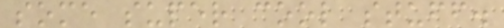some super cool stuff.
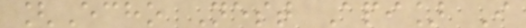[Echo Nest Api] I
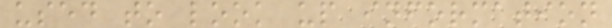used to look up information
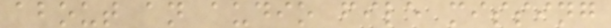about an audio file missing
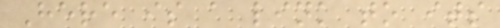Here is a link to its
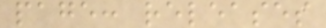page: releases
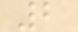2
